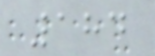184
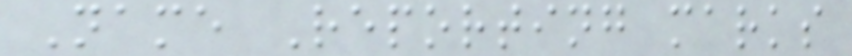Name Reporting marks
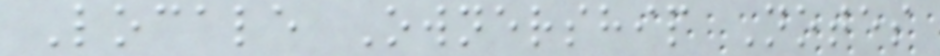Locale Ownership Notes
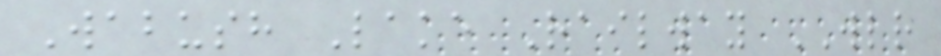Wabush Lake Railway WLR
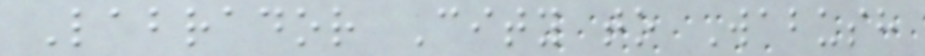Labrador City to Wabush
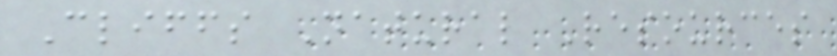Cliffs Natural Resources
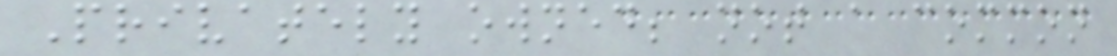Privately owned; not a common
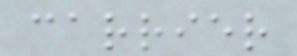carrier
